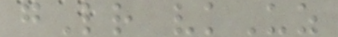gLr vkUz
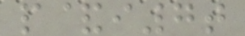p&i7t
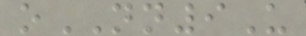oNN9U
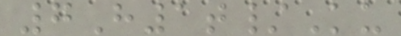7H1t/Ku
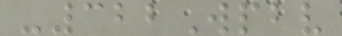-322Wpbv
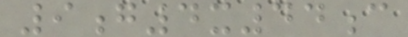9g4x44c
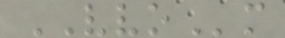VVOm
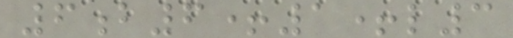6b6+1+l3
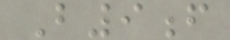B9f
